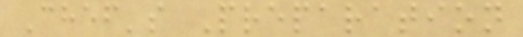Chef's Preparation
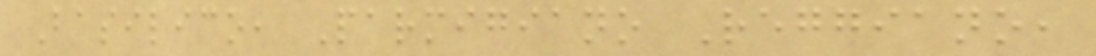Basilico, Parmigiano Reggiano,
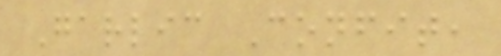Garlic Confit,
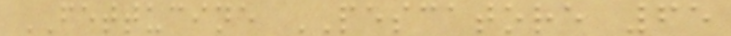FETTUCINE PESCATORE 65
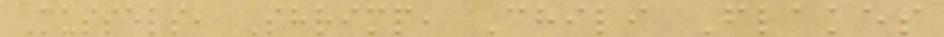Mussels, Shrimp, Chili Flakes
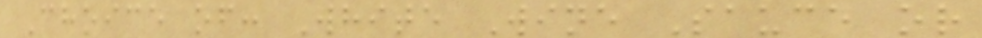Choice of: White Wine Sauce or
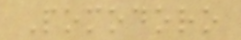Pomodoro
